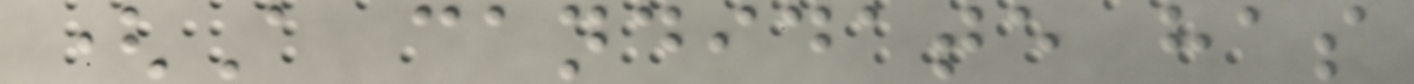(A candidate has
